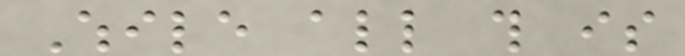While all this is
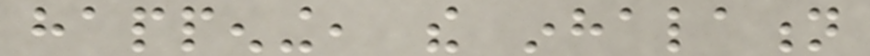happening, the inhalation
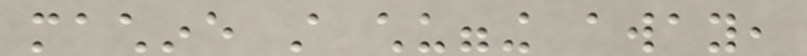machine still chugging away,
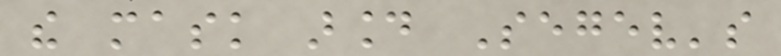the mask around Segev's
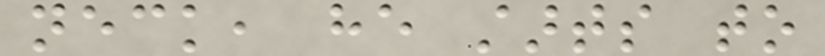neck, he starts to
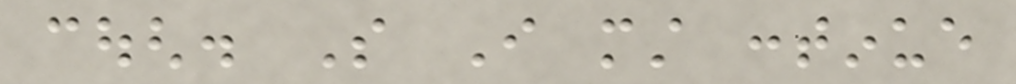cough. So I must continue
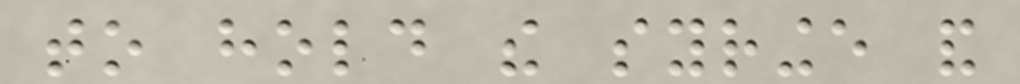to hold the syringe and
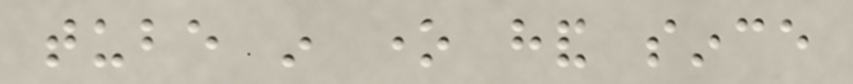tube in one hand since
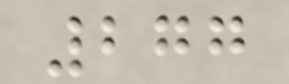277
